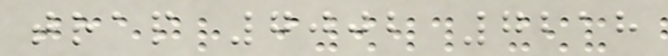trap 7002 7218
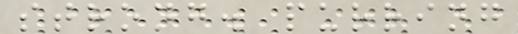strong. purring
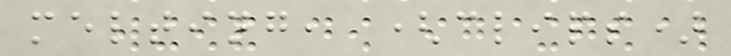melting, (clips)
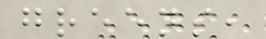greens,
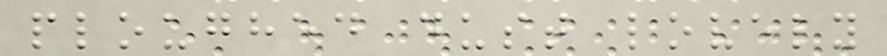ploughed dust lovely
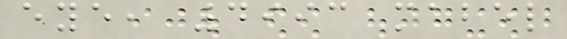eye, 4993 mabel
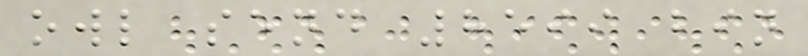owl send 8599 bin
